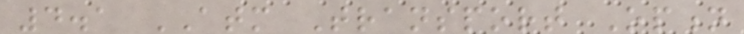4.1 ATM Transport Option
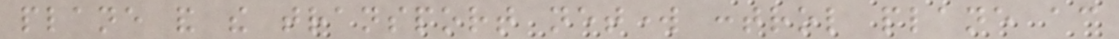plane and the transport network control plane according
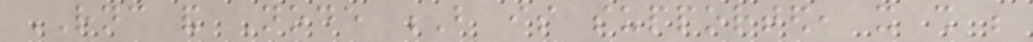RNC and Node B is supported, it shall be
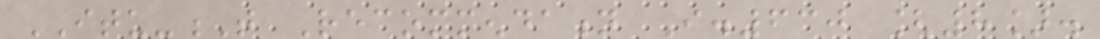ITU-T Recommendation I.630 [8].
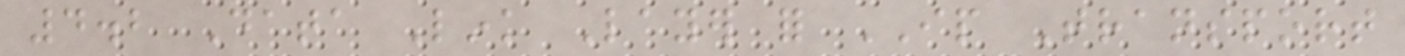4.2 Data Link Layer for IP Transport
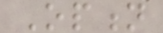Option
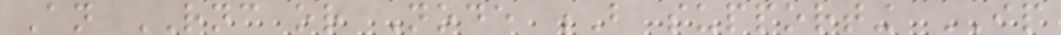An RNC or Node B supporting IP
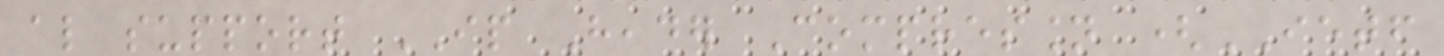also support IP Header Compression (IETF
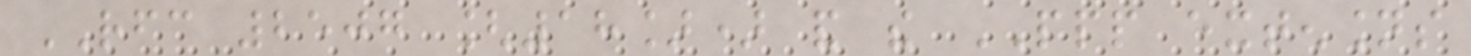RFC 2507 [18]) and the PPP extensions
